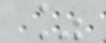%
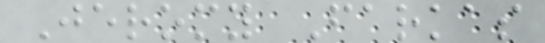Jeromy Farkas
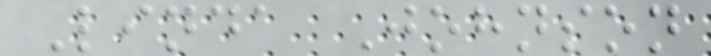Linda Johnson
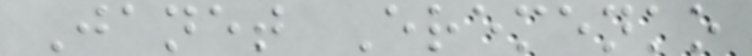Janet Eremenko
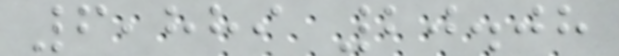6,889 20.08
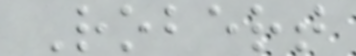Robert
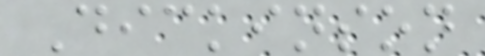Dickinson
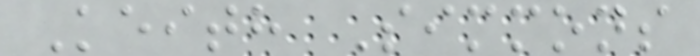Keith Simmons
